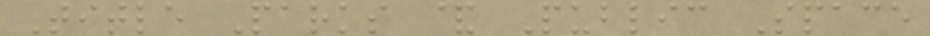Title Parks & Public Space
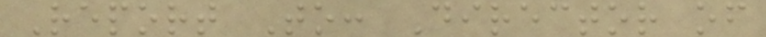Report To: Director of
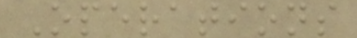Operations
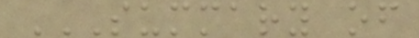SUMMARY OF
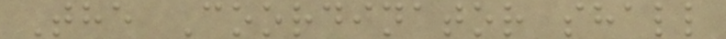The Coordinator shall
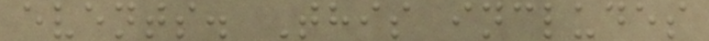events. This includes
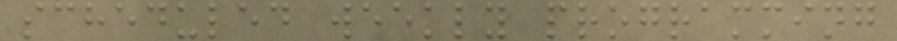scheduled weekly programming
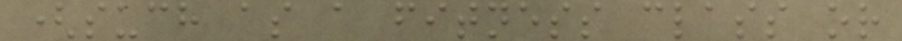(such as a fitness class or
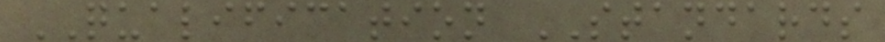QUALIFICATION STANDARDS
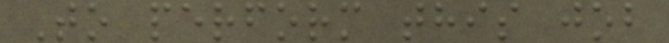To perform this job
